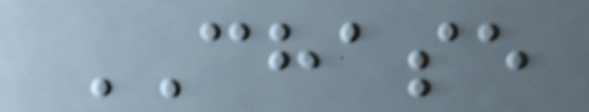CHASE
